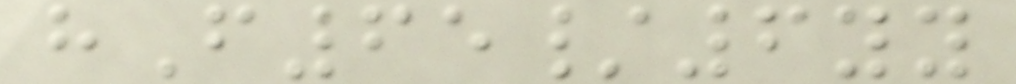hF65/6yy
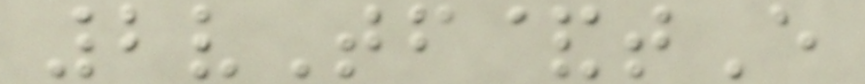2vTf&tE
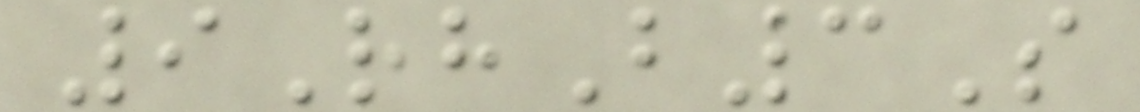9RhB3S
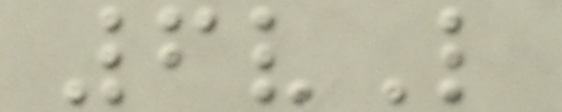6vL
